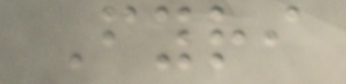Fyri
